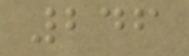246
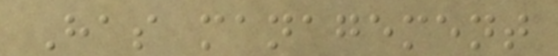Has management
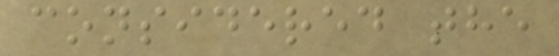considered the
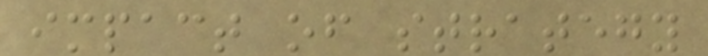impact of strategy
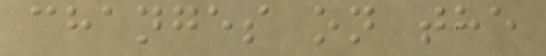changes on the
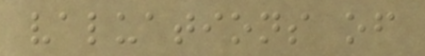valuations of
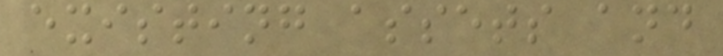existing assets and
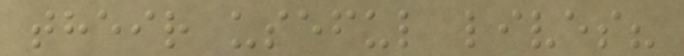their useful lives?
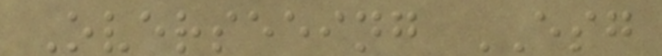Overseeing ESG
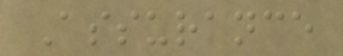Assurance
